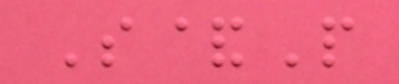S&P
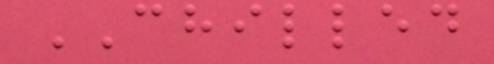CHILLED
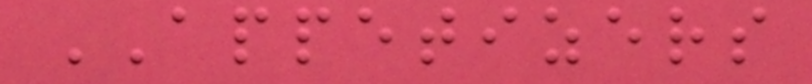APPETIZERS
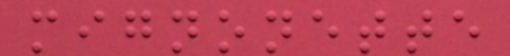mignonette
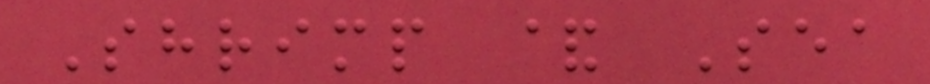Shrimp & Sea
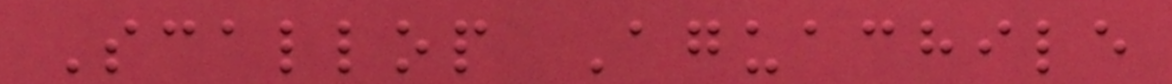Scallop Aguachile
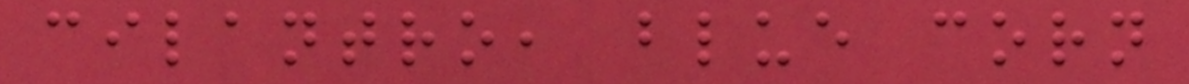cilantro, blue corn
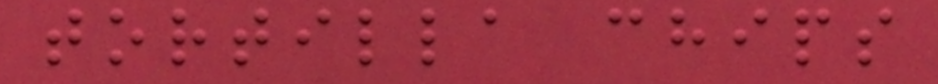tortilla chips
